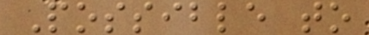Possible to
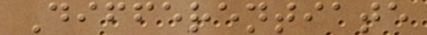Differentiate
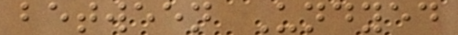between Undyed
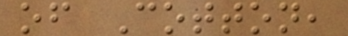of Cotton,
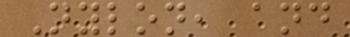Nylon, and
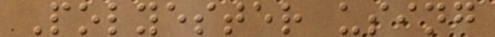Polyester using
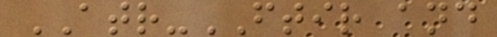ATR-FTIR and
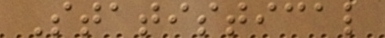Statistical
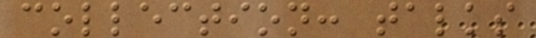collection: talks
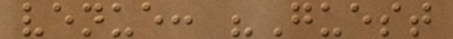venue: "Guest
